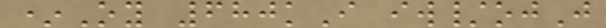*Oy 680kI iw/ojJ
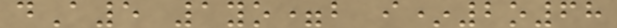dA5 1yo=b i*2o68
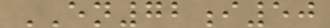EN72i50
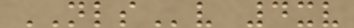NLSv 4xv
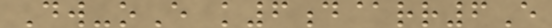Dw-oE k6d@rr6E
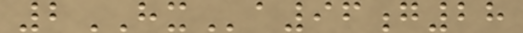2HXa96g28
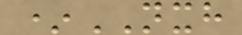*NXH
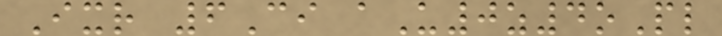Ixr 6Ci aU0z4oPl
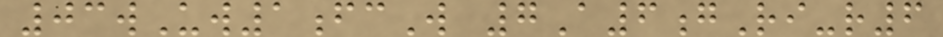03wUw1fcW 7A6gRi-r6
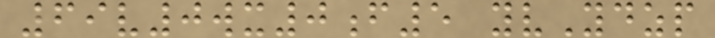69v0wx0f5 yvYdzp
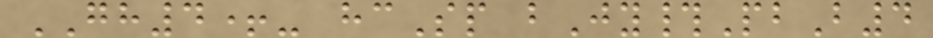GH4+- hcSp bJy#PbB4
